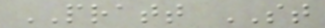PRATT ST
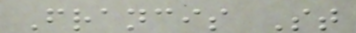Francis St
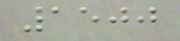1500
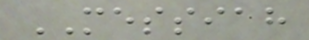MESSIAH
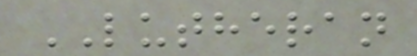LUTHERAN
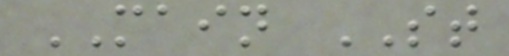MAIN ST
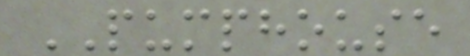PUMPHOUSE
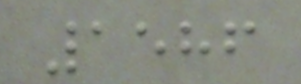1586
